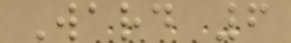Ward 6
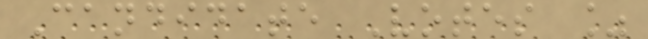Candidate Votes %
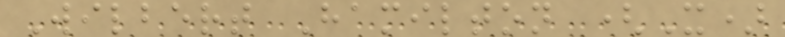Wilbert Hamilton (X)
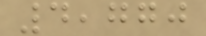4,770
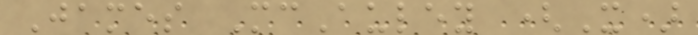James McAuley (X)
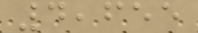4,655
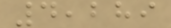4,289
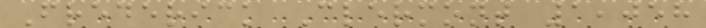Frederick Clermont 1,058
